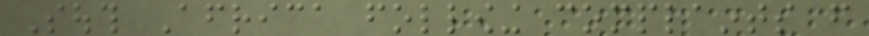South Africa following complaints from
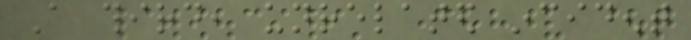A third, unrelated incident
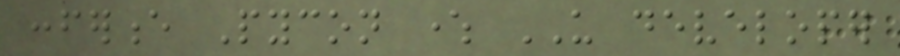conference Pycon where US developer
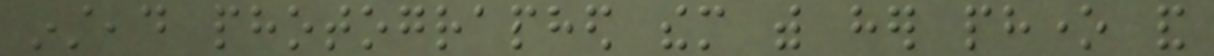instead photographed them with her phone and
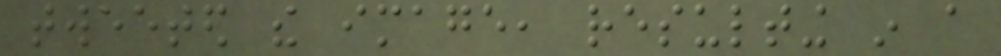tweeted the image, resulting in a
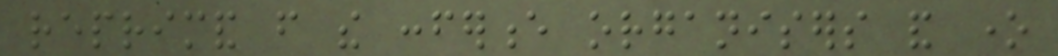reprimand from the conference organisers and one
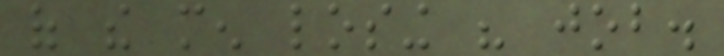of the men losing his job.
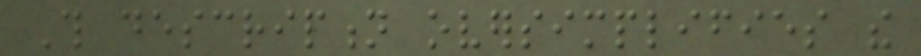This description oversimplifies the
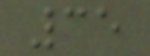35
